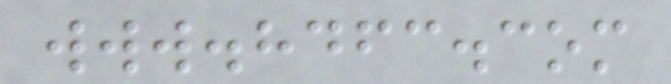www.hdfc.com
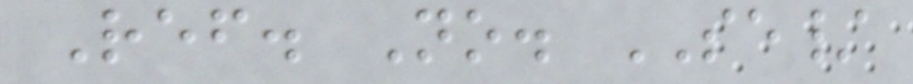Ref. No. SE/
